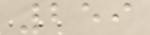259
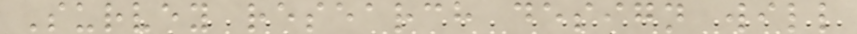Survey research design will
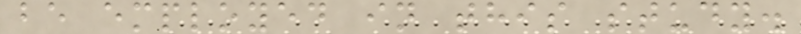be employed in this study.
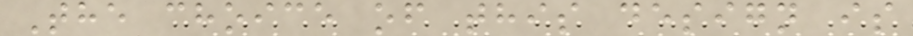The choice of this design is
